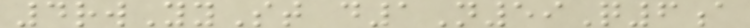4rwYySt d1N59Q6a
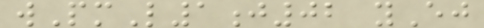wPmL1j02 yEj
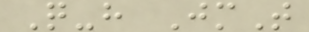Q-h JmT
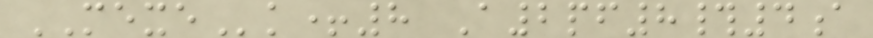MEXEk+8 A2pf8#4a
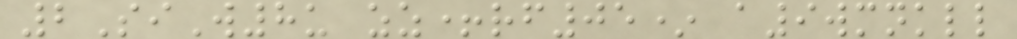2SiW8u zz+rf05* a9wmnkll
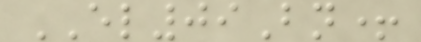EL09Bn+
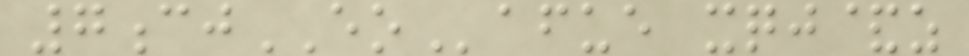7cjEOafue xqj&z
